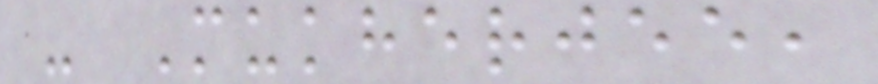- Mukherjee,
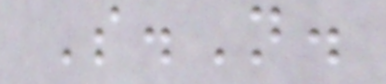S.N.
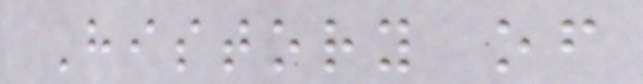History of
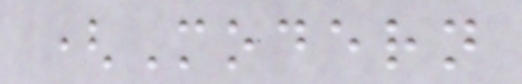(Modern
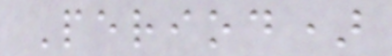Period)
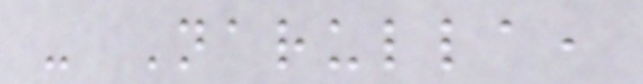- Narulla,
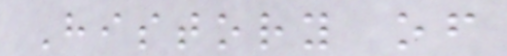History of
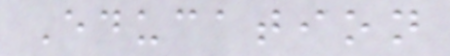Education
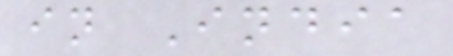in India
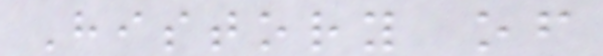History of
